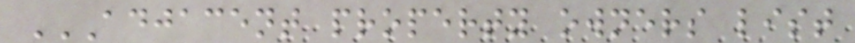ADJACENT PROPERTY OWNERS LIST
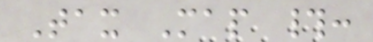Tax Map #:
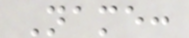Name:
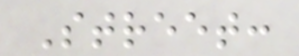Street:
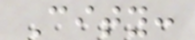City:
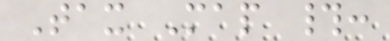Tax Map #:
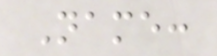Name:
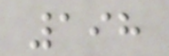198
